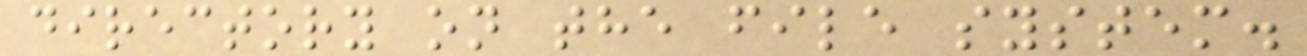directory on the file system.
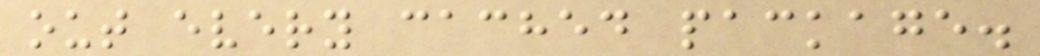out every cached package.
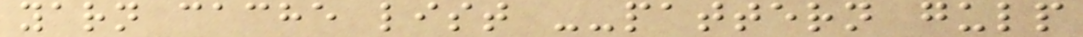yarn cache list --pattern gulp
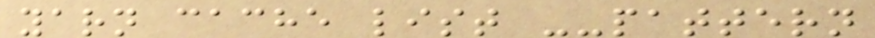yarn cache list --pattern
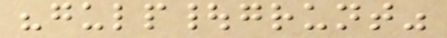"gulp|grunt"
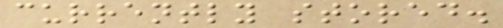currently stored.
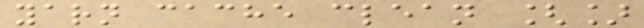yarn cache clean []
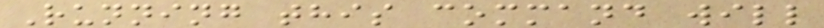Running this command will
